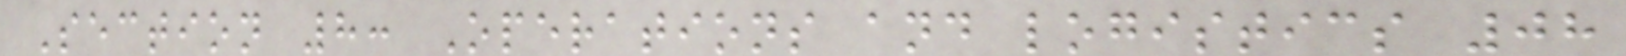Section 8: Operations and logistics 08
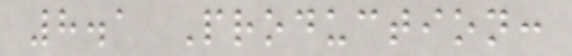8.1 Production:
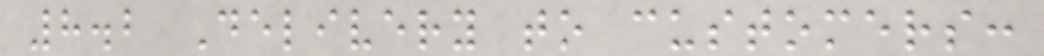8.2 Delivery to customers:
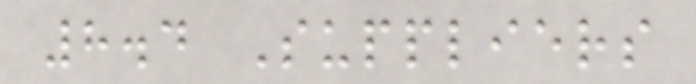8.4 Suppliers
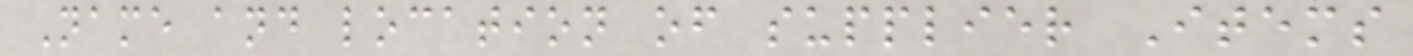Name and location of supplier Items
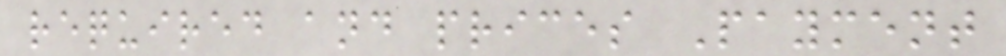required and prices Payment
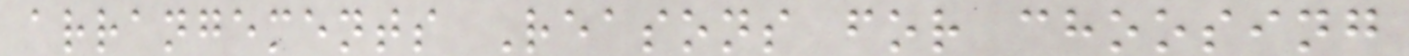arrangements Reasons for choosing
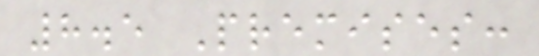8.5 Premises:
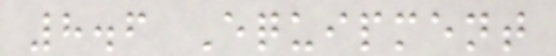8.6 Equipment
